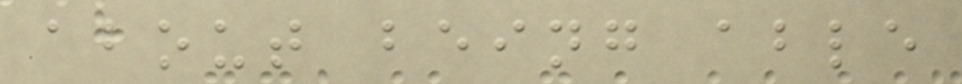about being able
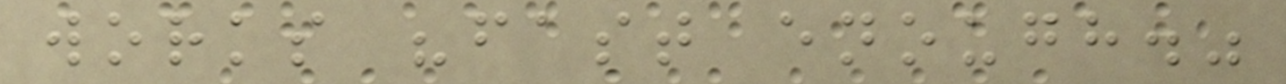works "fast enough."
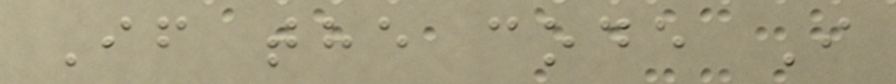If the code I
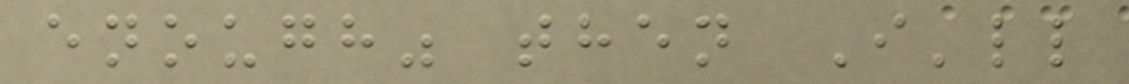enough" then I'll
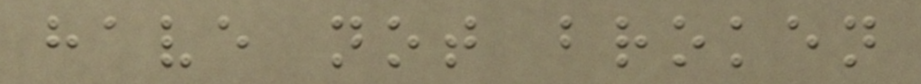have not broken
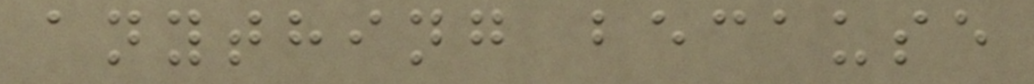anything because
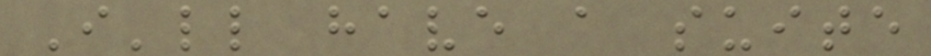I'll have a suite
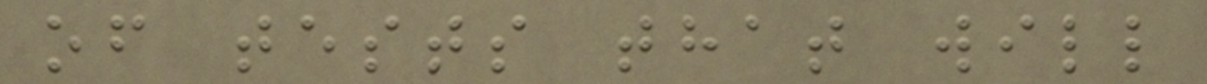of tests that will
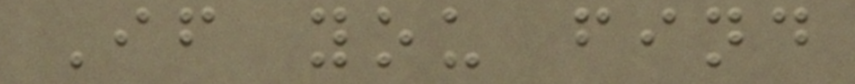If you find
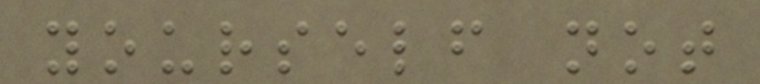yourself not
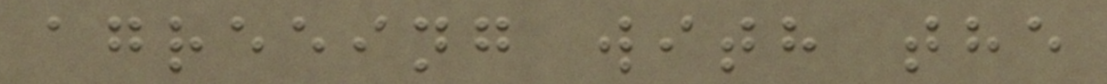agreeing with the
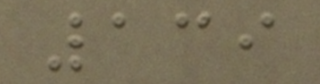139
